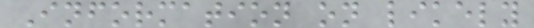Information on likely
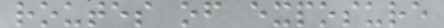routes of exposure
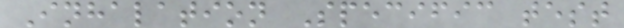Inhalation Specific test
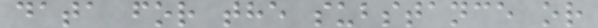data for the substance or
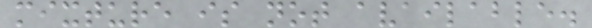mixture is not available.
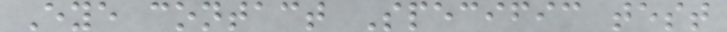Eye contact Specific test
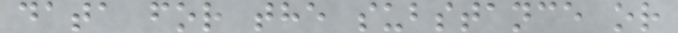data for the substance or
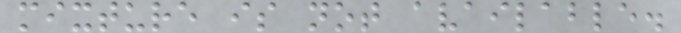mixture is not available.
